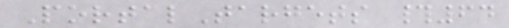PortalTargets #64
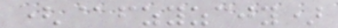(@fzyzcjy)
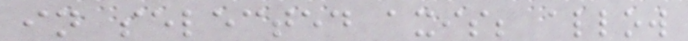in selected axis; allow
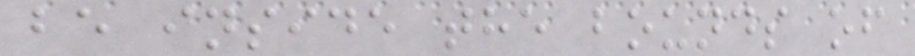be inside the bounds of
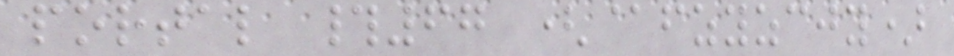portal #67 (@fzyzcjy)
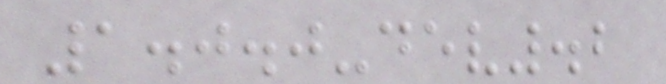1.0.0-dev.2
